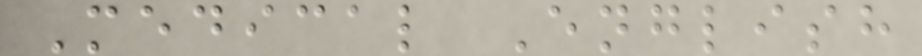Medical English
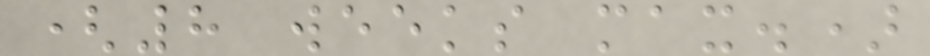(8 weeks max.)
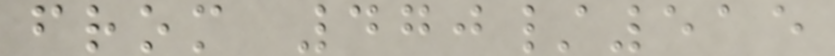from 470/515
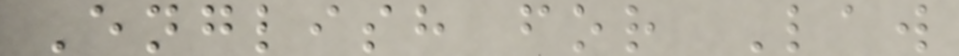English for Law
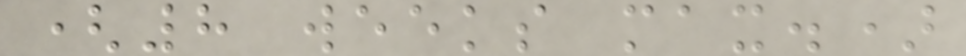(8 weeks max.)
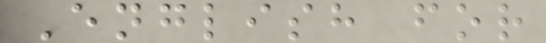English for
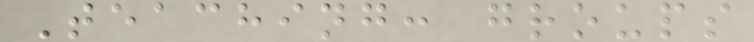Teaching: groups
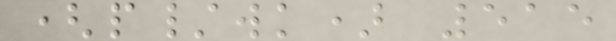(p/wk) 515
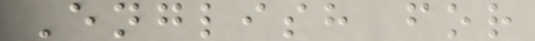English for
